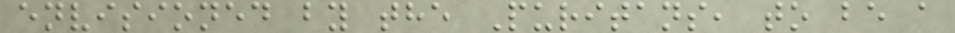envisioned by the Puritans, to be a
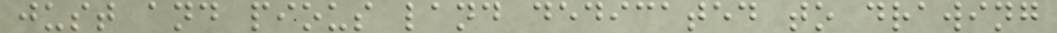just and pious land dedicated to drawing
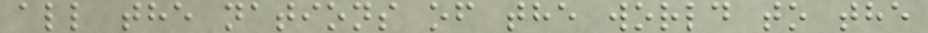all the nations of the world to the
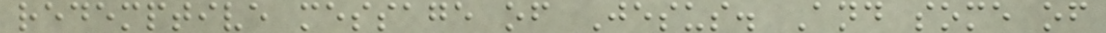redemptive message of Jesus. And some of
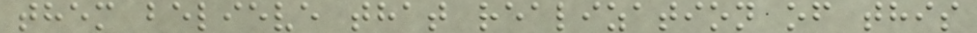them believe that realization of this
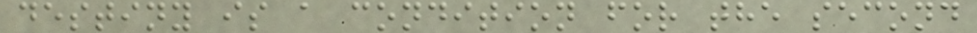destiny is a condition for the second
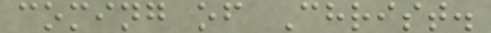coming of Christ.
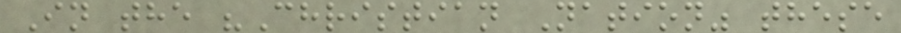In the "Christian Nation" these
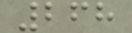268
